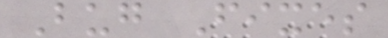Bug Fixes
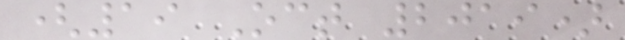(19 Oct 2019)
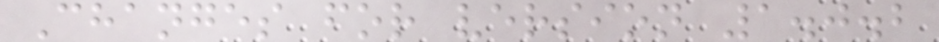Changes for version 1.0.2
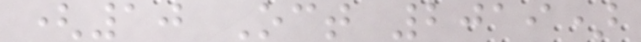(10 Oct 2019)
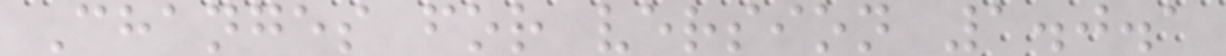Changes for version 1.0.1
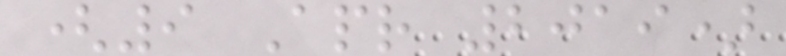(9 Apr 2019)
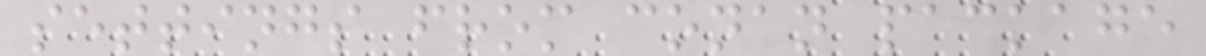settings from conan package
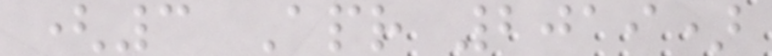(3 Apr 2019)
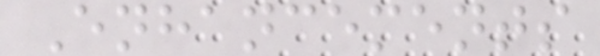Enhancements
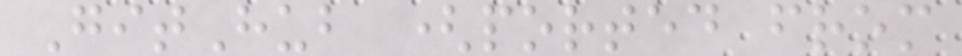GitHub (ported from
